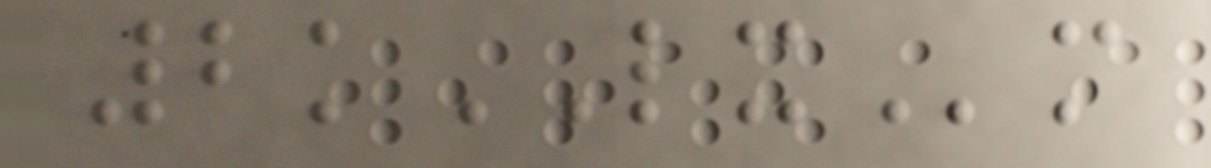2kLXm
